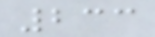233
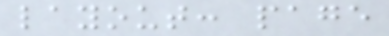layout: page
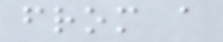from a
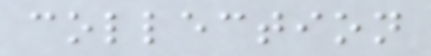collection
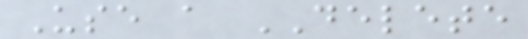Use a DELETE
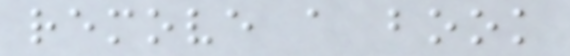remove a book
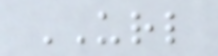URL
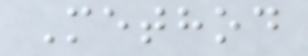Method
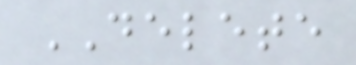DELETE
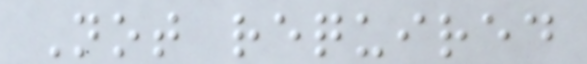Not required
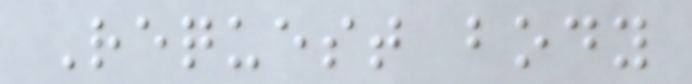Request body
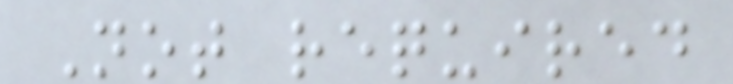Not required
